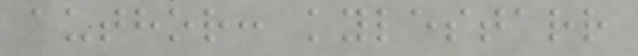author: kylestarr
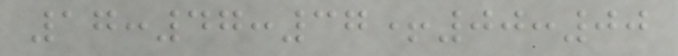17:47:37+00:00
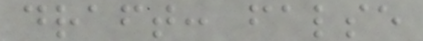draft: false
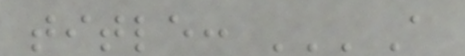title: '''A
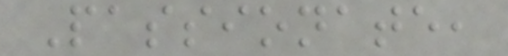Passionate,
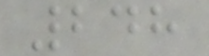248
